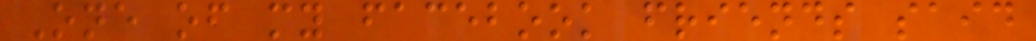One of my facebook friends said
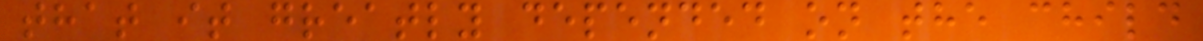that it greatly depended on the child
